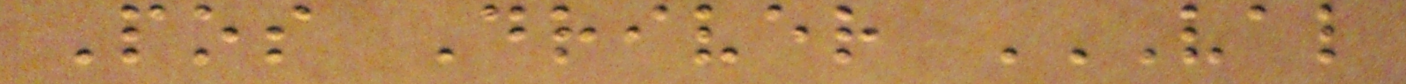Pos Driver VAL
